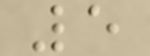5
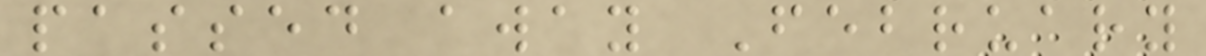passed away February
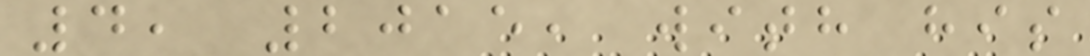4, 2015, with his
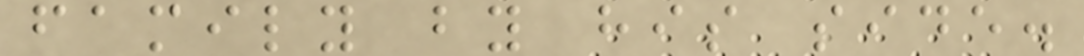family by his side.
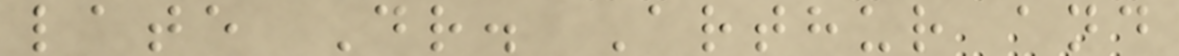late Dr. Arthur and
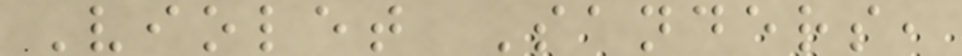Violet Sanders,
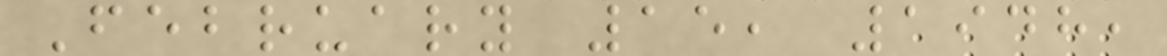February 15, 1948,
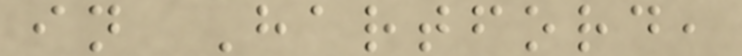in Hartford,
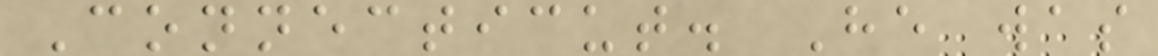Connecticut. He was
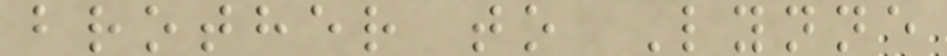brother to Lynne
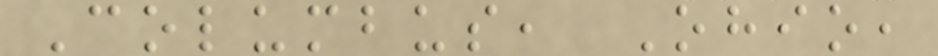Columbus, Ohio,
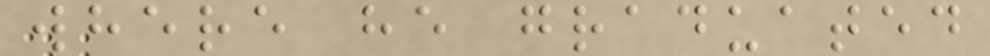where he graduated
